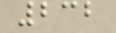232
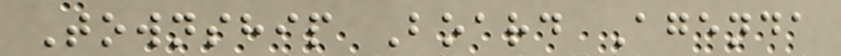Township Board Agenda
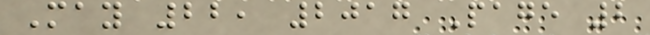May 22, 2017 Page 2
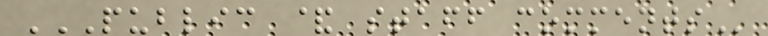PUBLIC & STAFF COMMENTS
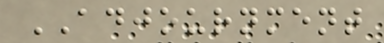ADJOURNMENT
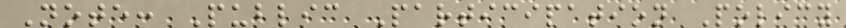Note: Public Participation Policy
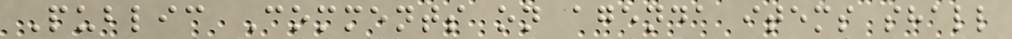Public Comments on agenda items shall
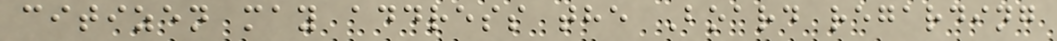citizen may address the Board regarding
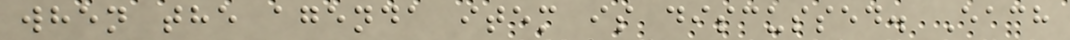when the agenda item is discussed. Each
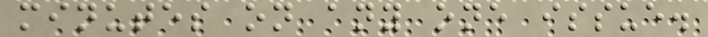minutes on any one issue.
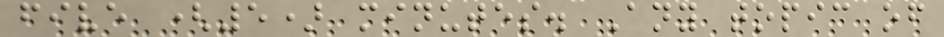five (5) minutes. Any topic of
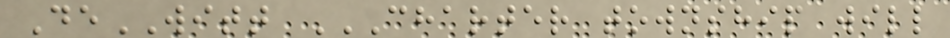DeWITT CHARTER TOWNSHIP WILL
